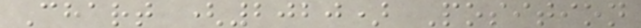Chart (2020) Position
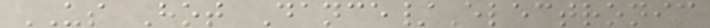US Hot Dance/Electronic
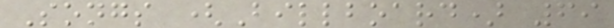Songs (Billboard) 69
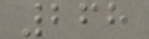268
